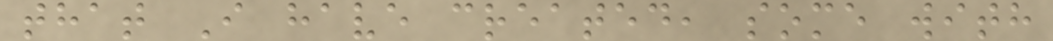that I have created, some with
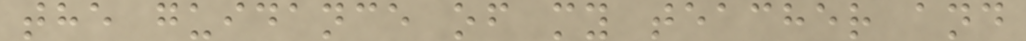the guidance of my teacher and
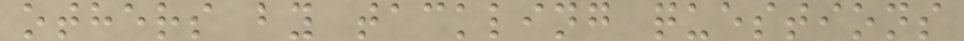others by tackling questions
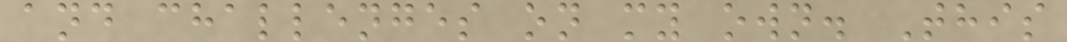and challenges on my own. This
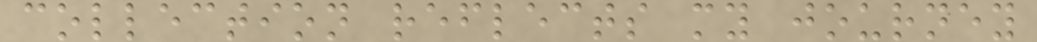collection reflects my journey
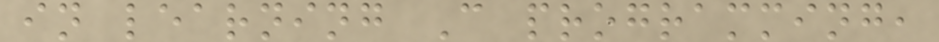in learning C programming,
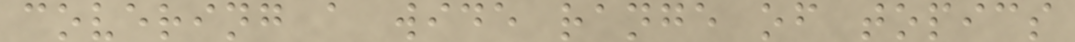covering a wide range of topics
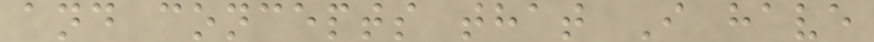and concepts that I have
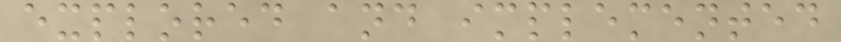explored and implemented
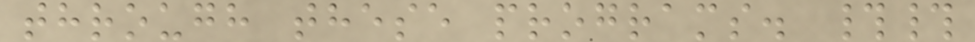through these programs. ##
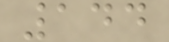144
